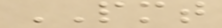PMT
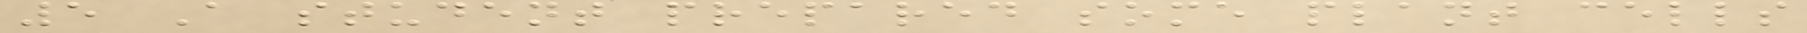5 A student prepared some plant cells
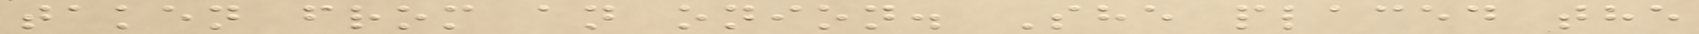taken from an onion. She placed the
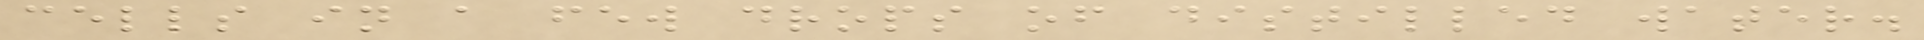cells in a few drops of distilled water.
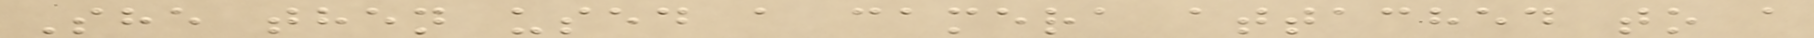She then used a camera attached to a
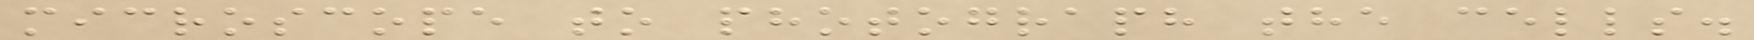microscope to photograph the cells.
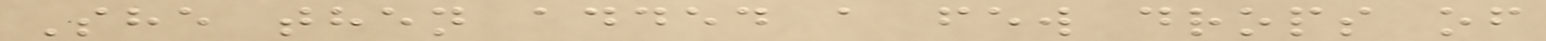She then added a few drops of
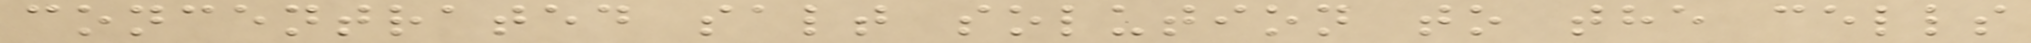concentrated salt solution to the cells
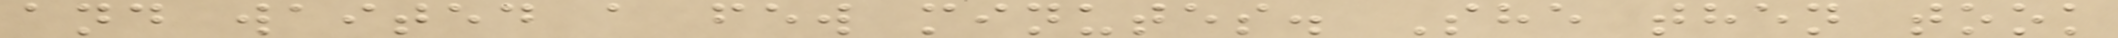and waited a few minutes. She then took
